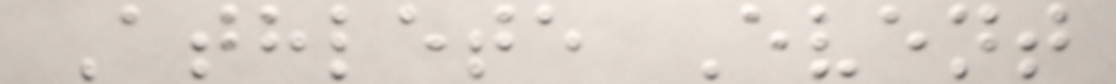Athlete Event
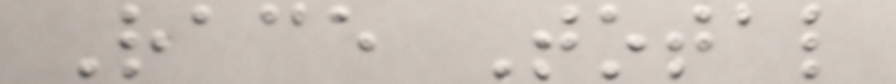Race Total
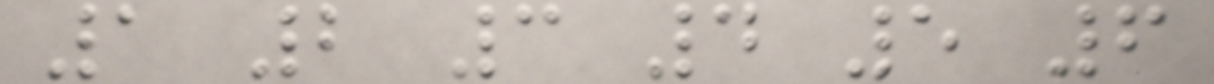1 2 3 4 5 6
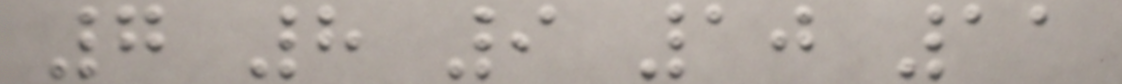7 8 9 10 11
